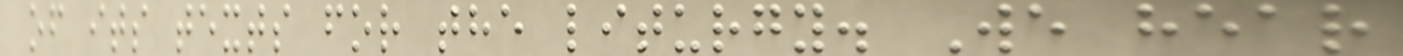of its texts for the liturgy. We hear
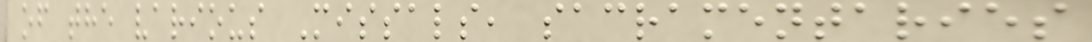of the various Missals, sacramentaries
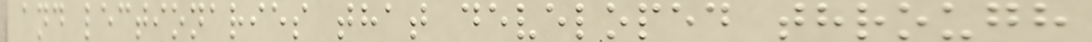and lectionaries that developed through
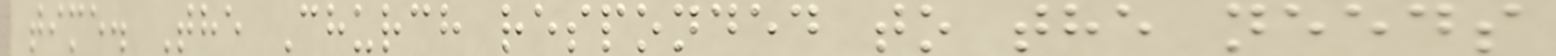time. The Church responded to the needs
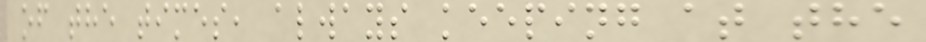of the times, always keeping at the
